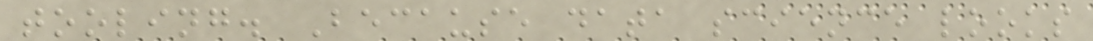tooling. Because data science looks
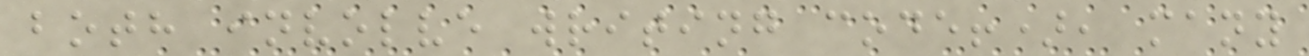both involve writing code!), many
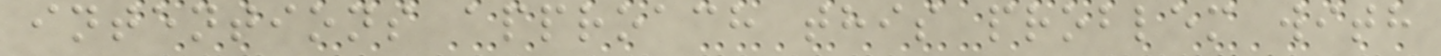intentions approach this problem with
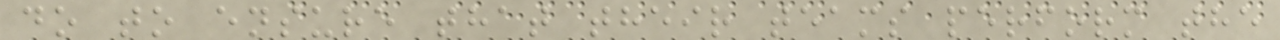do to ensure that their teams perform the
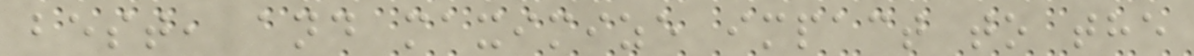best, and maximize impact to the
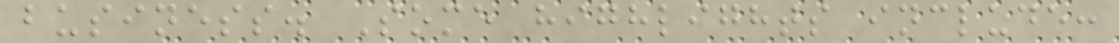business. Some highlights include:
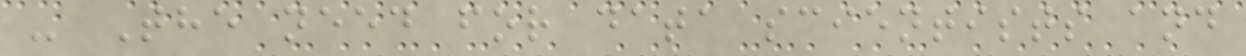- The need for data scientists and
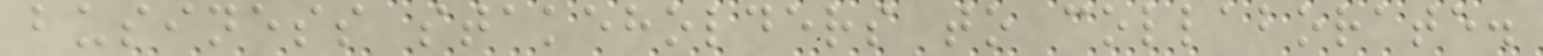business stakeholders to collaborate.
